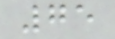75
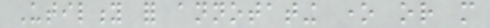Utility for annotating one or more
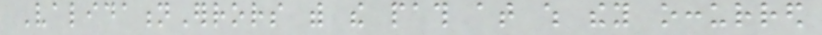ValidationErrors with the path at which they occurred
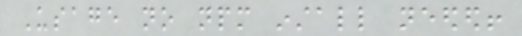Usage no npm install needed!
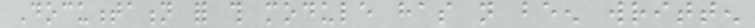Documentation for this module has not been written
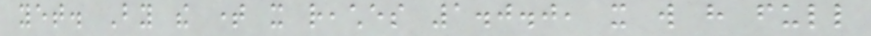yet. By the time it reaches 1.0.0, it will have full
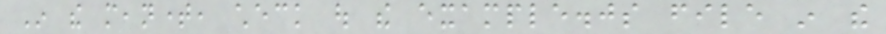In the meantime, check out the example.js file in the
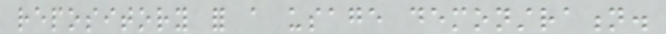repository for a usage demonstration.
